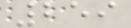259
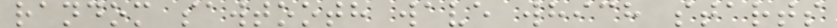random sawtooth wave which starts
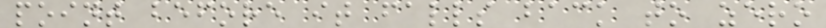point before it falls back to zero
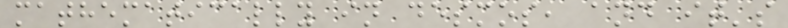mathematically in desmos, and it's
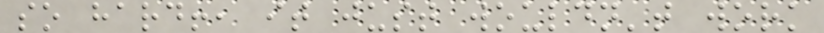so hard!, it just wouldn't work
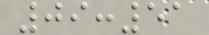09:51
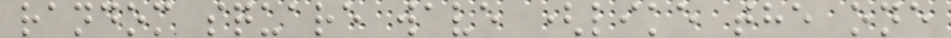random square wave (like the one
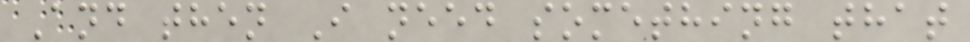And then I need something that
